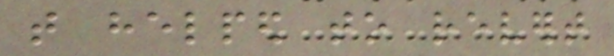that helped to revert
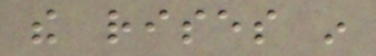the rises in
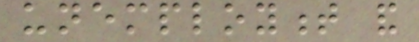unemployment and
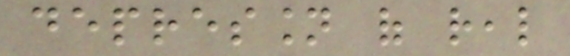depression of real
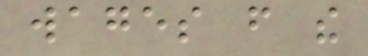wages from the
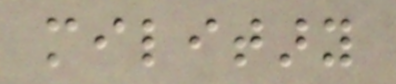military
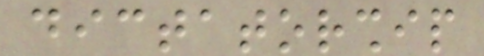dictatorship
